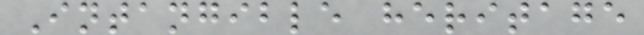Intangible heritage
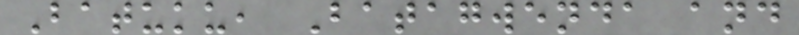Batuku, Batagwenda and
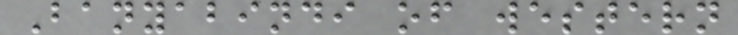Banyabindi of western
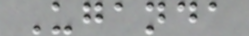Uganda
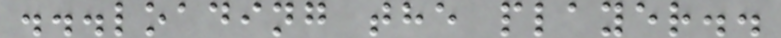...loading the player..
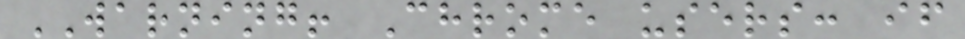WARNING! Chrome users: if
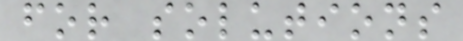for solutions
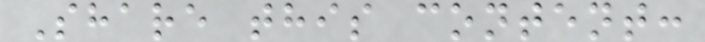Share this content:
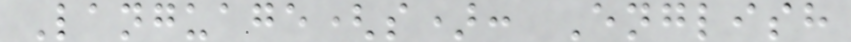Language(s): English
